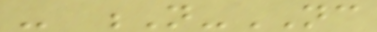- N-NC
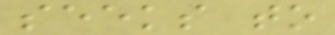seeks to
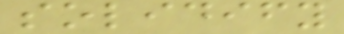solidify
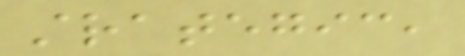strategic,
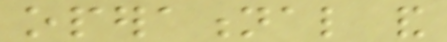operational and
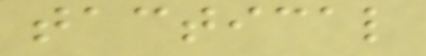tactical
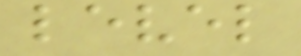level
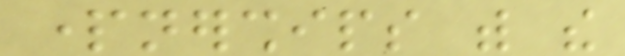partnerships with the
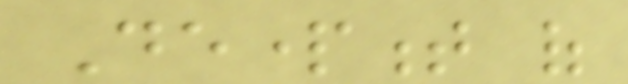Department of
